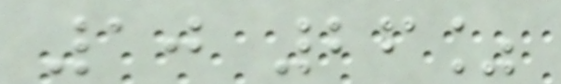10 26%
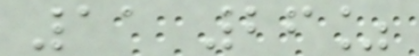11 26%
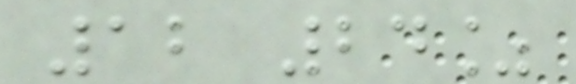12 24%
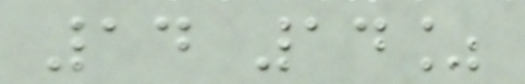14 14%
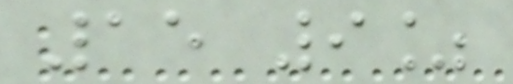15 9%
